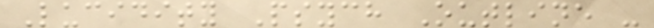Lucidity Psych Outline -
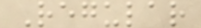Regular
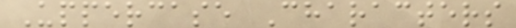Uppercase Characters
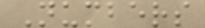Numbers
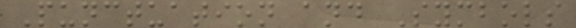Punctuation and Symbols
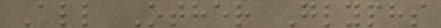All Other Glyphs
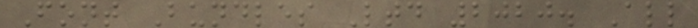Font Bundles Ltd 2020. All
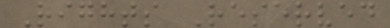Rights Reserved
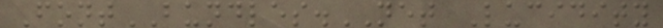FontBUNDLES.NET Lucidity
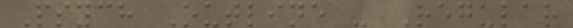Psych Outline - Regular
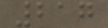217
